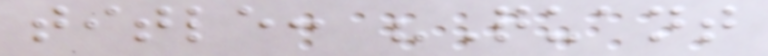title: "Quant
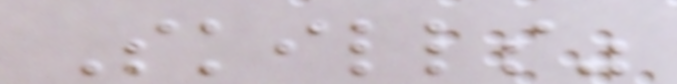Skills"
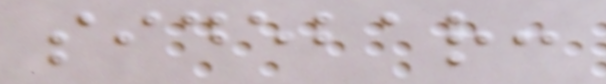sidebar:
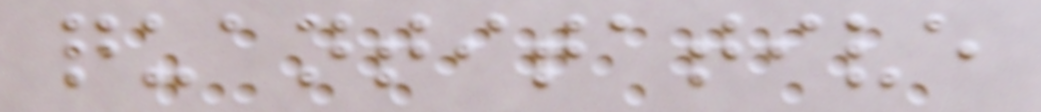quantitative
